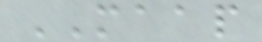MAAP
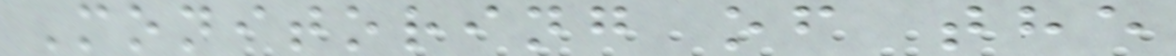Monitoring of the
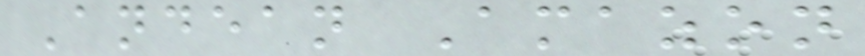Andean Amazon
